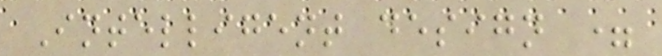Intelligent design =
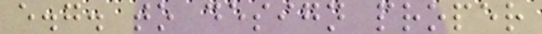e.g. to design proper
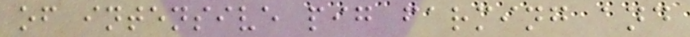of intensive pig farming and
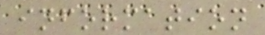information
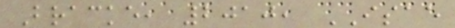Bracke, 2010, ISAE
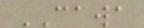CAWA
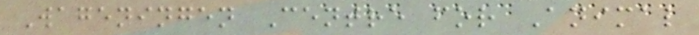Wageningen Centre for Animal
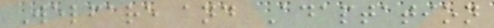Welfare and Adaptation
